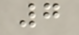7
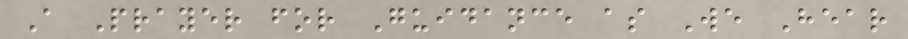A Prayer for Guidance as We Hear
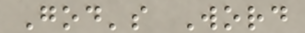God's Word
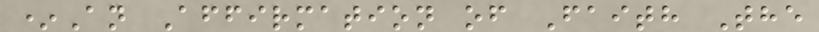*An Affirmation of Faith The
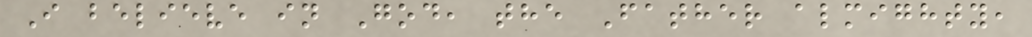I believe in God, the Father almighty,
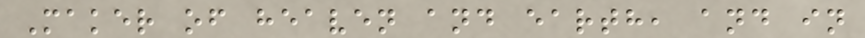Maker of heaven and earth, and in
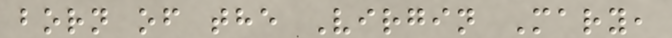born of the Virgin Mary,
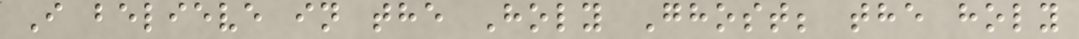I believe in the Holy Ghost; the holy
